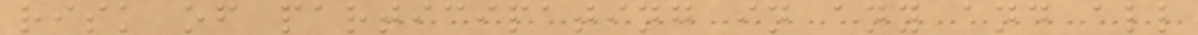risk of participating in any and all
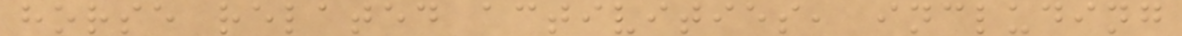horse related activities, including
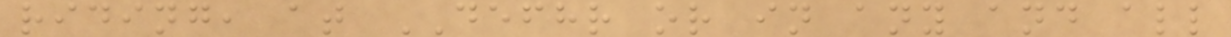riding, at DEFHR or in any and all
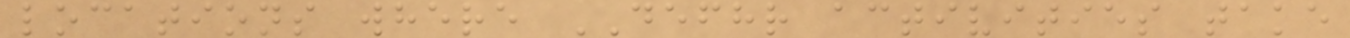locations where DEFHR activities take
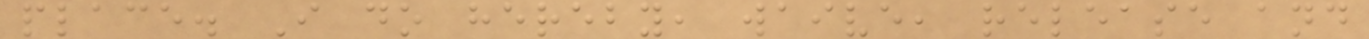place. I do hereby, waive, release and
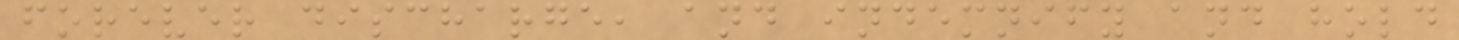forever discharge, and indemnify and hold
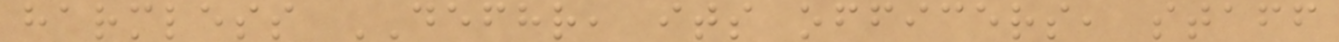harmless DEFHR, its officers, staff
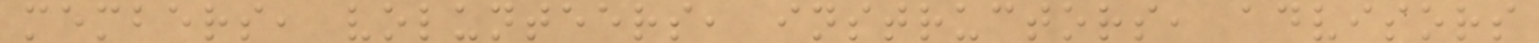members, volunteers, instructors, advisors
